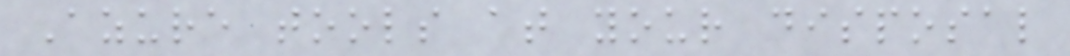Azure tools at your disposal
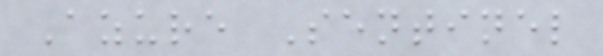Azure Sentinel
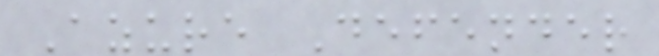Azure Defender
